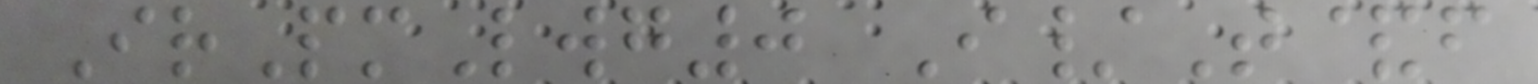IrPmLwg0 I/T&f
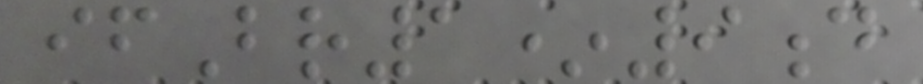ifBr1*9d
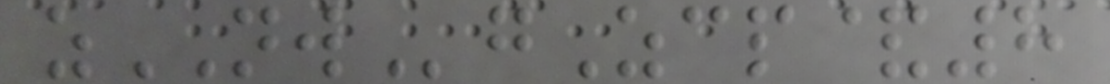zNWgZcp&8
